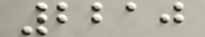2210
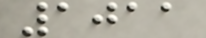1011
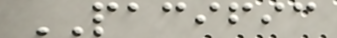PACIFIC
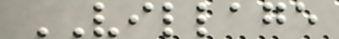VILLAGE
